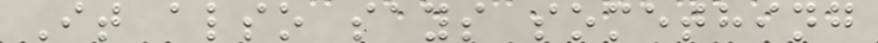It also says something
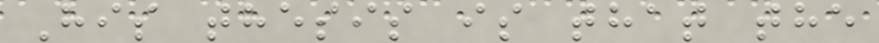His thesis is that the
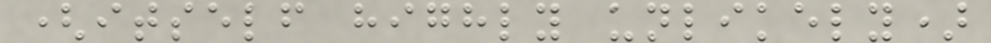(itself highly unlikely)
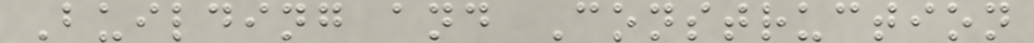Building and Construction
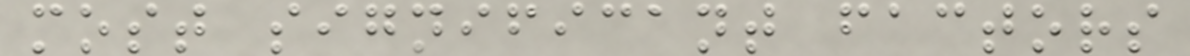most significant factors
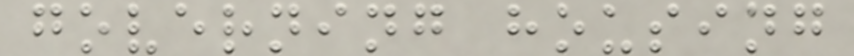governing housing
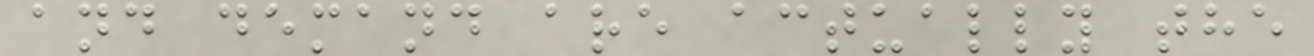and demand are actually the
